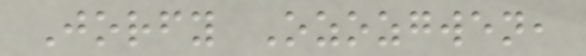Jorfy Ozozgwen,
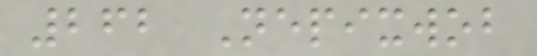262 Nepixwob
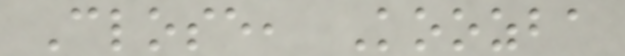Close, Koozba
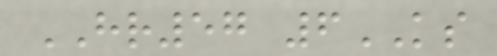HR57 6KS
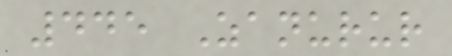445 Zanurur
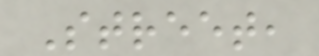Street,
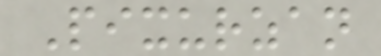Pixurzan
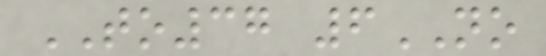TO37 6NO
